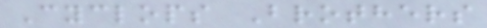Cyclops Brothers
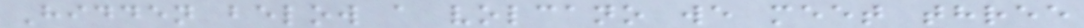Hidden below a volcano we meet three
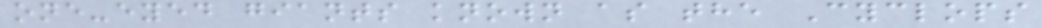one-eyed giants known as the Cyclops
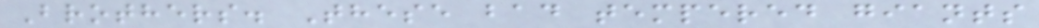Brothers. These bad tempered giants
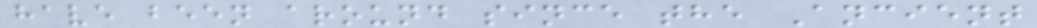have been around since the Ancient
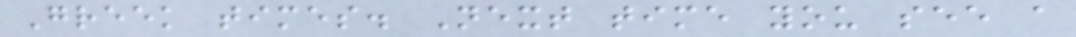Greek times. Next time you see a
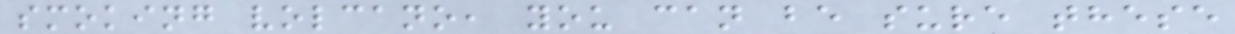smoking volcano, you can be sure these
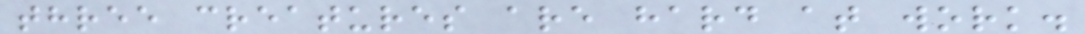three creatures are hard at work.
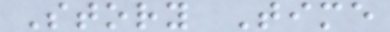Story Time
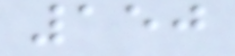150
